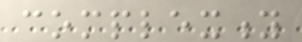complexity
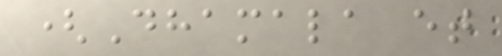(Dhamala et
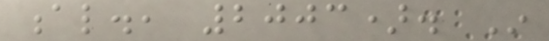al., 2003). In
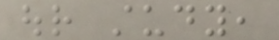our study,
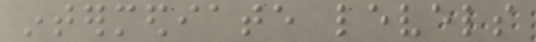intermediate levels
